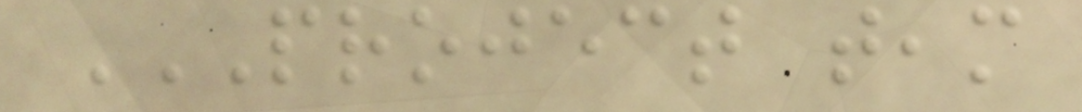PROJECT TEAM
